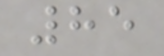85
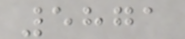5871
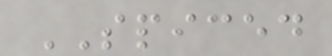SPICED
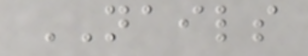NAILS
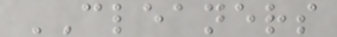CLEANERS
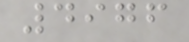4976
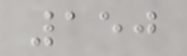150
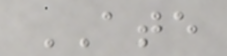ATE
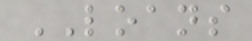LOANS
